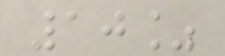10%
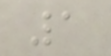1
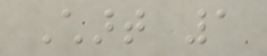Chart 1
